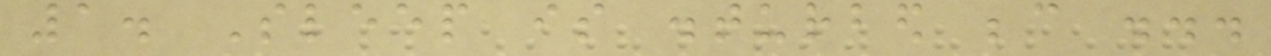1. Sleep is disturbed because ...
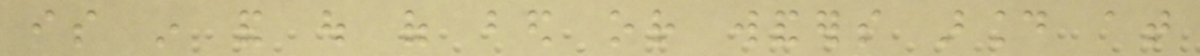is in and out of bed or wanders around at
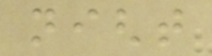night
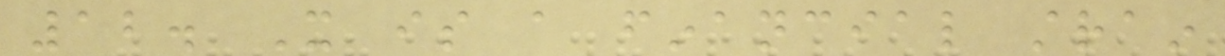12. It is a financial strain
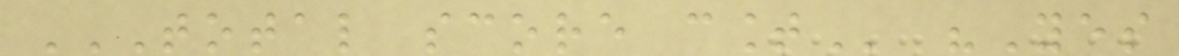TOTAL SCORE COUNT "Yes
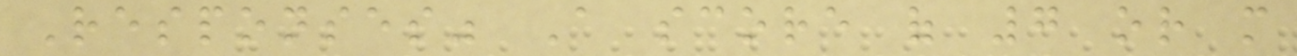Responses" A score of 7 or more
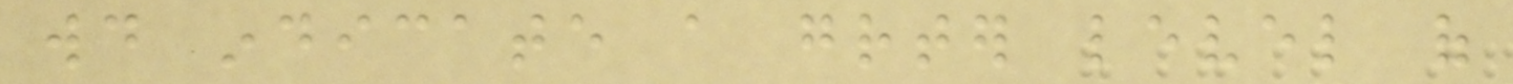would indicate a greater level of
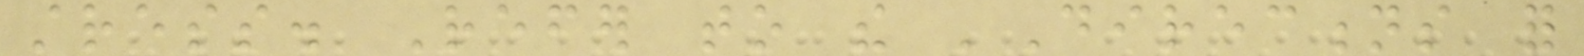stress. Refer to the 'Directions for
